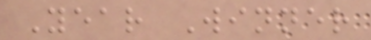Year Winner
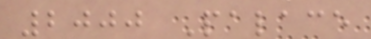2000 Palace
